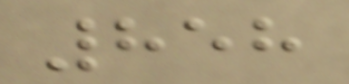858
